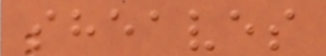sheaves
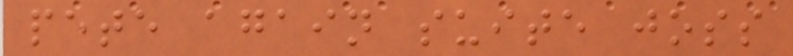pete again suite joss
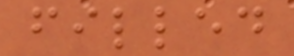filled
